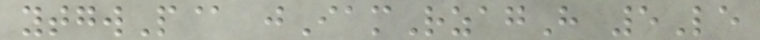ytgwP@ jIamRzagH 5Le
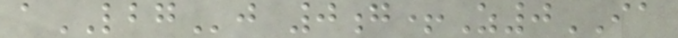aLBGj 0g+Z0IA
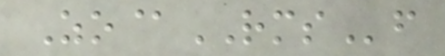Zo@RMSf
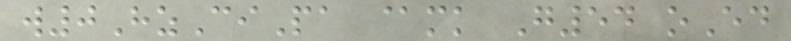w0HzCiPa @mk G54 oEd
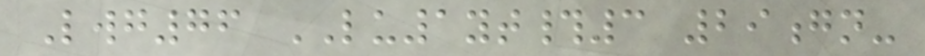Lwg76 LU1yt#3 29gn-
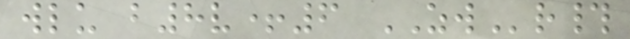wlu b8v+6 ZWr#
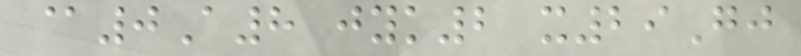@0A8 jyk2 x29Gj
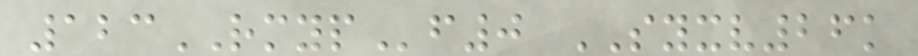123RMYPf0 SYXV26k
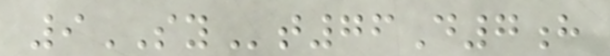9SYt76D7h
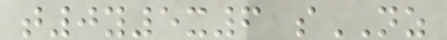t0y5x6 sNZ
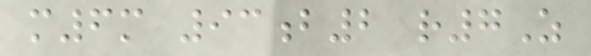m6m 93b2 r7Z
